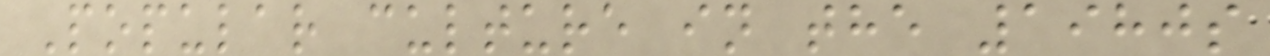Popular culture in the 1980s
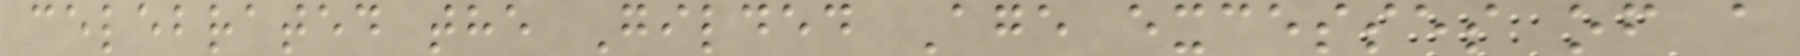celebrated the Gilded Age excesses of a
